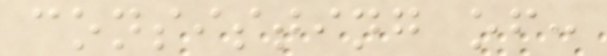consisting of:
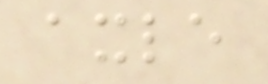axle
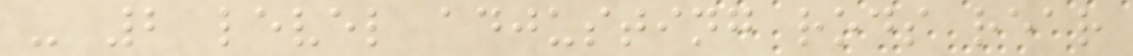- 2 level adjusting rods rear
